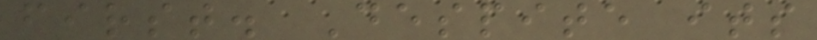first. Despite its
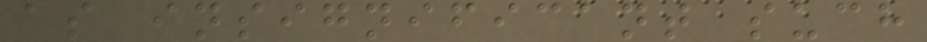as insignificant such
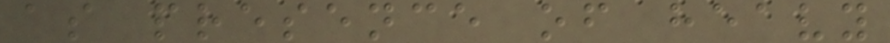as presence of heavy
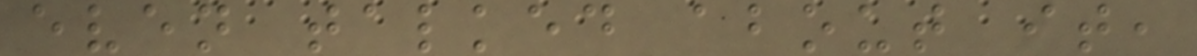even talked about it,
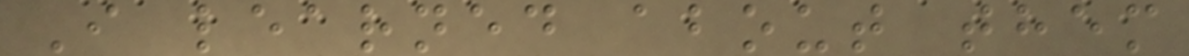I learned about them
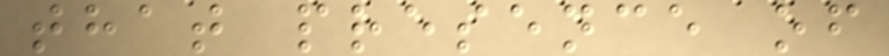that presence of
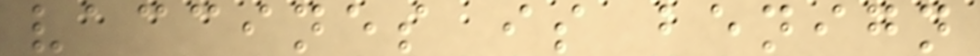vaccines is benign
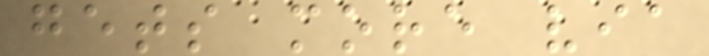gets more via
